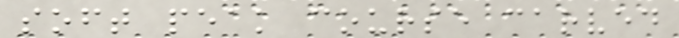soft peak course carved
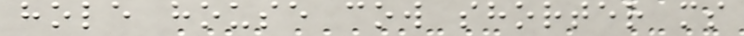hole house cow shorter ms
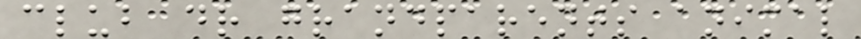club dr grandparents animal
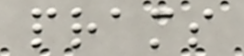prams
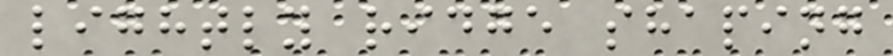lightly ridge shaping
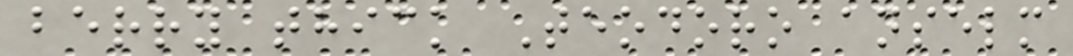berry thick Teodoro anselm
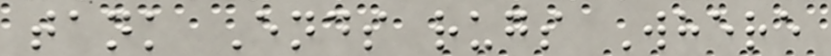tank Ends rugs Where
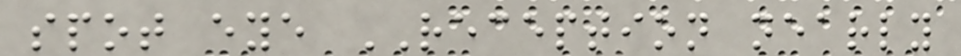spot eye RECEPTION nearly
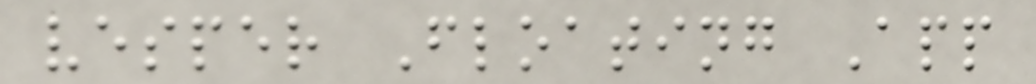vesper Floating App
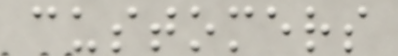customers
